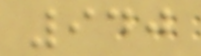940
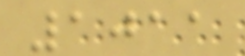1011
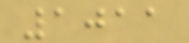1011
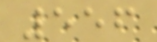556
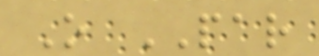O PAR
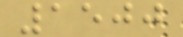1500
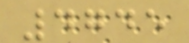4745
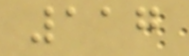117
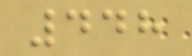448
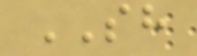SH
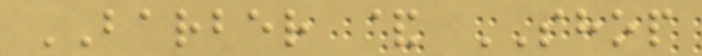BARBER & SHOP
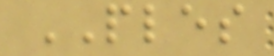PLES
